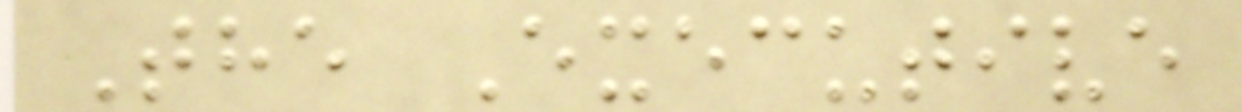The Executive
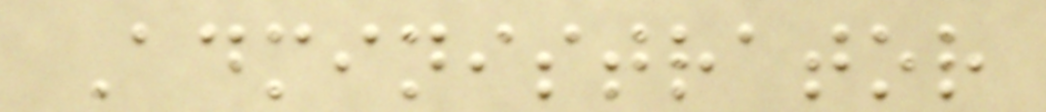Administrator
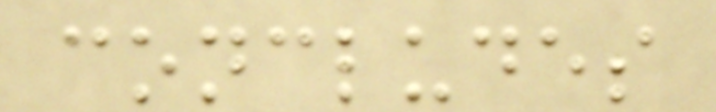concludes
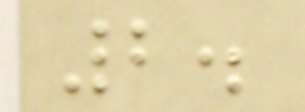2.
